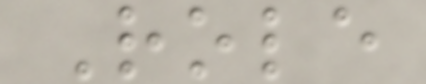Role
